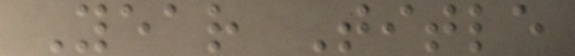Year Title
